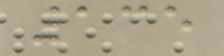135
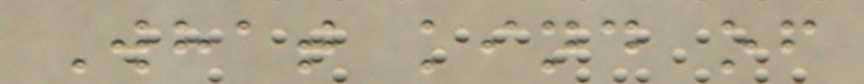What kind of
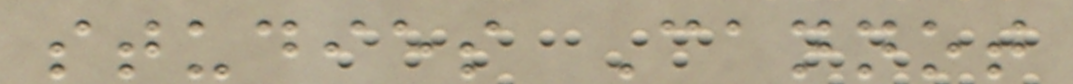studies Cannot
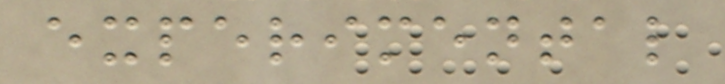experimental
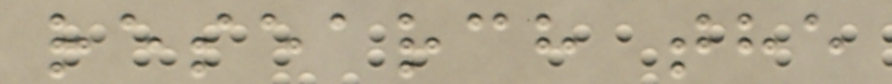research the
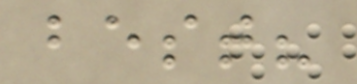best?
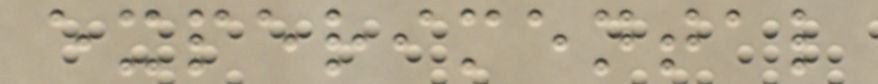experimental
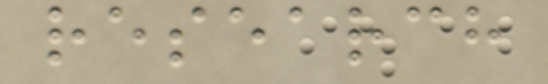research
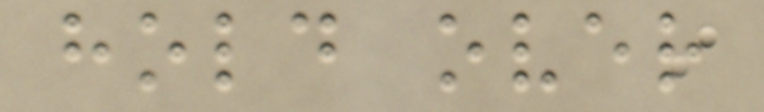hold over
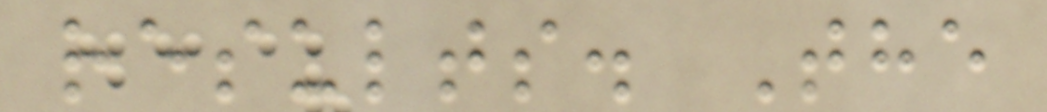results. The
